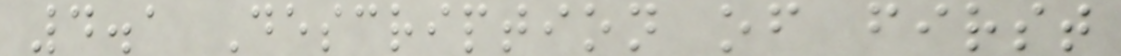4.1 Description of first
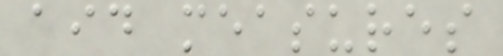aid measures
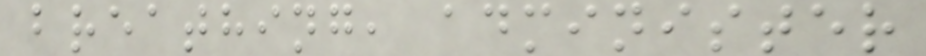breathing, administer
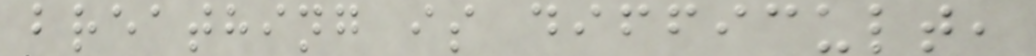breathing is difficult,
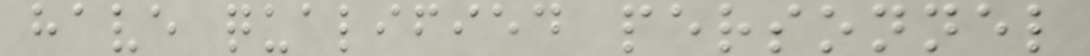have qualified personnel
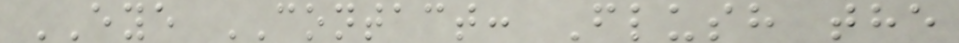EYE CONTACT: Flush the
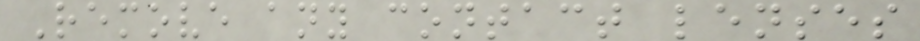Remove any contact lenses
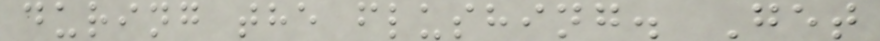during the flushing. Get
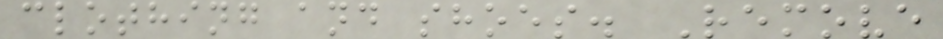clothing and shoes. Remove
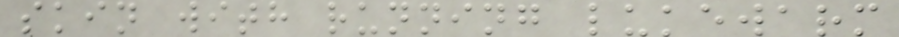skin with running lukewarm
